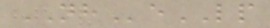NHeLP
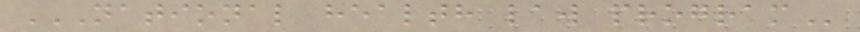NATIONAL HEALTH LAW PROGRAM
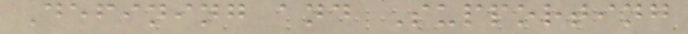Defining and Supporting
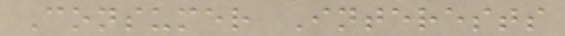Consumer Interests
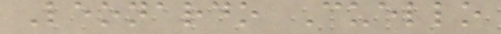Leonardo Cuello
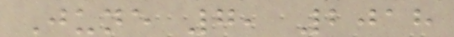June 7, 2018
